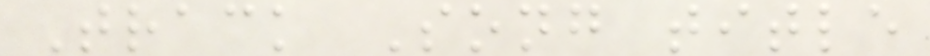Track Song title
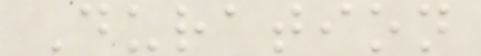Duration
